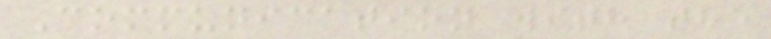Communication with the
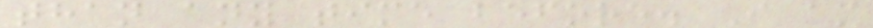than any time before. I am
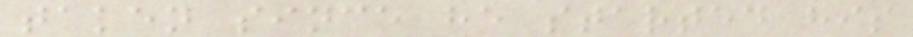taken since he started his
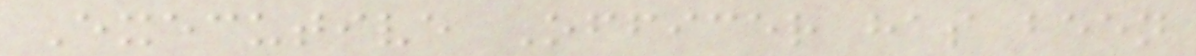Executive Officer has been
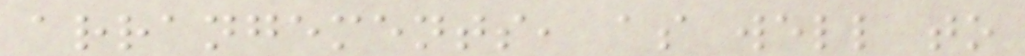arrangements, as well to
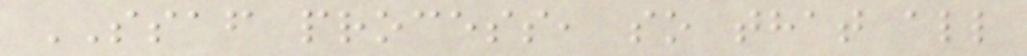SSAF process, so that all
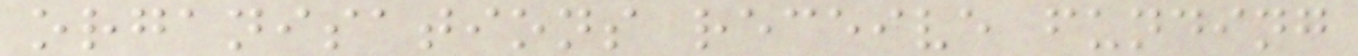organisations receive funding
